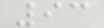93
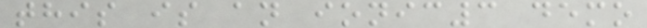this is an ionic3 demo
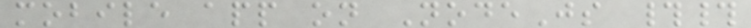mobile app on NodeJs ##
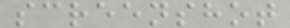screenshot
